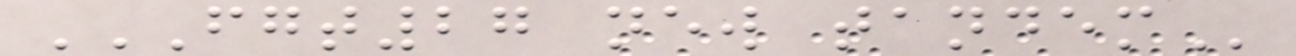FGT27 NEW TANDEM
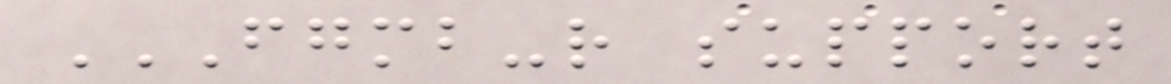FGMB-R SUPPORT
